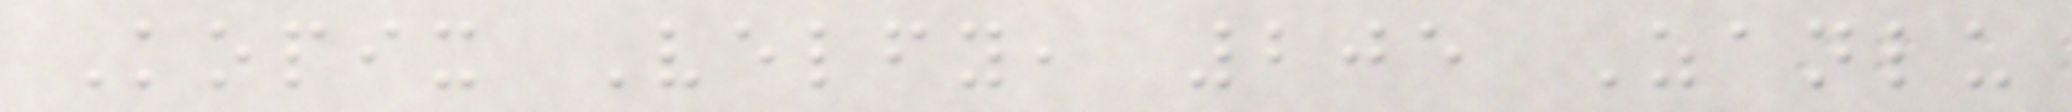Kopix Velfy, 205 Zanlu
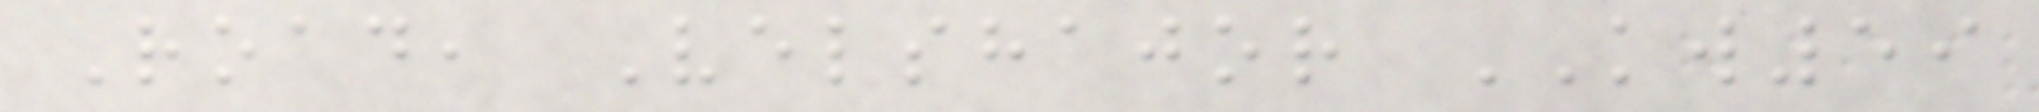Road, Velshajor KW59
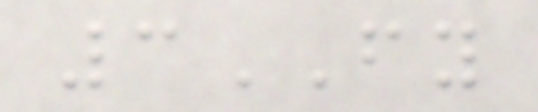3FY
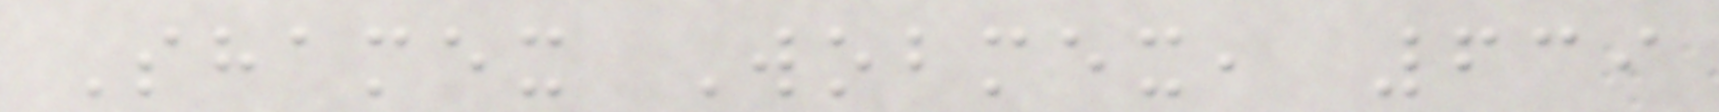Shamex Wobmex, 639
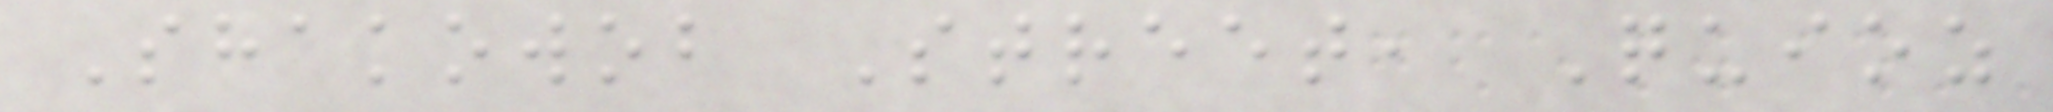Shakowob Street, Quioz
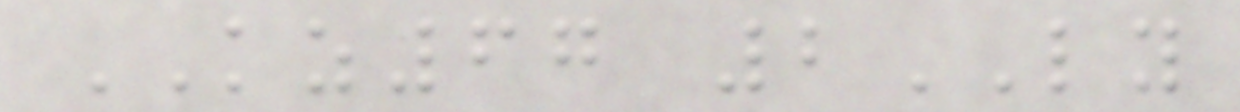KZ67 2LY
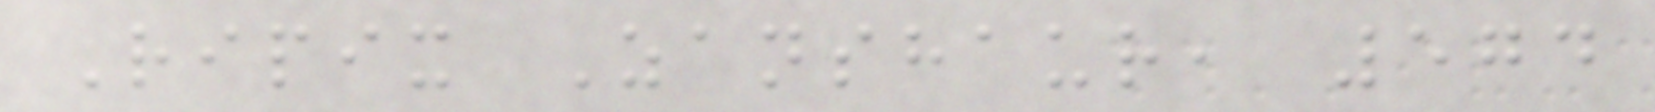Ripix Zanshaur, 574
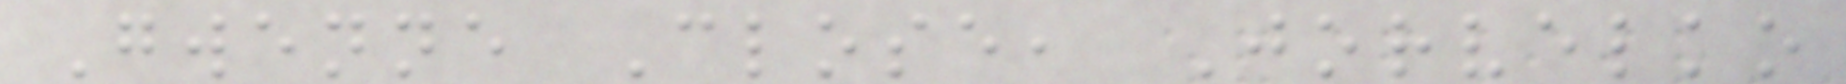Gwenne Close, Jorvelko
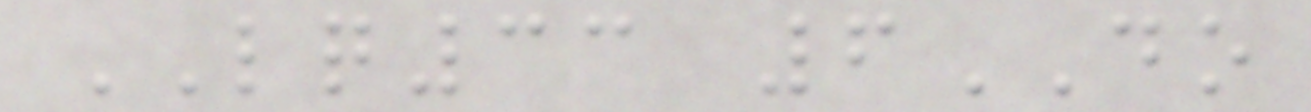LQ33 6DO
